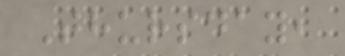Thursday,
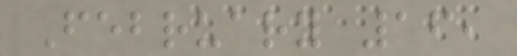February 16,
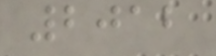2012
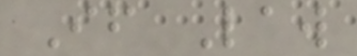If Law
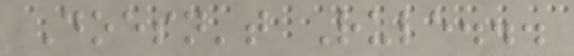Doesn't Rule...
